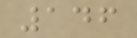146
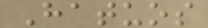Hatuos
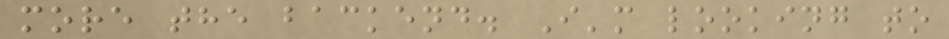more the backend. I'm looking to
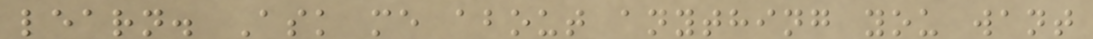learn. Ask me about anything you want
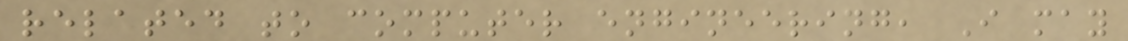related to computer engineering, I may
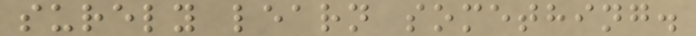surely learn something.
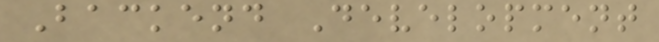Backend Development
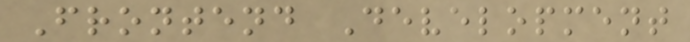Frontend Development
